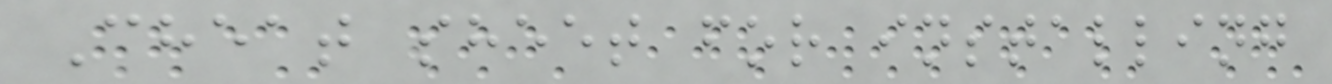Cheat sheet for installing
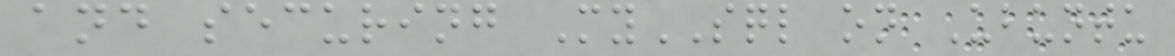and securing MySQL on Ubuntu
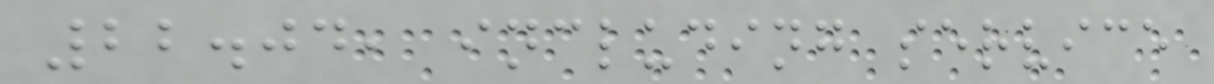22.04, including service
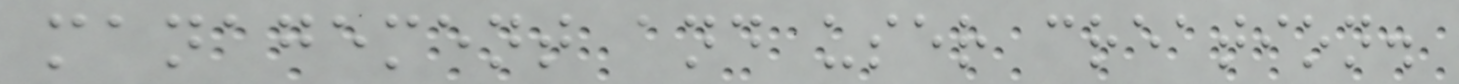management and user creation.
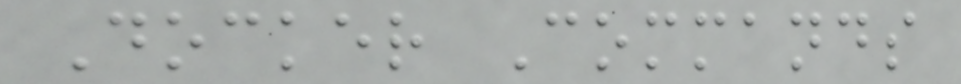Docker Commands
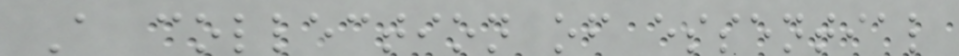A collection of essential
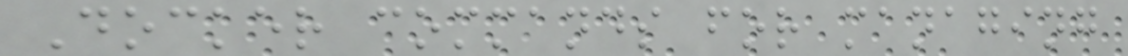Docker commands for managing
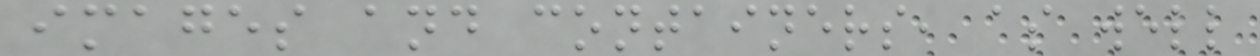images and containers, as well
